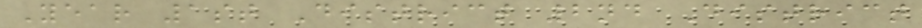Year 1st District 2nd District
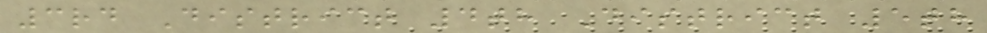3rd District 4th District 5th
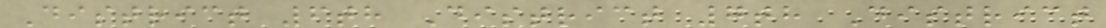District 6th District 7th District
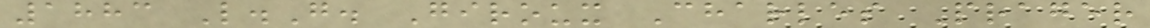1883 L.G. Giroux Charles Prager
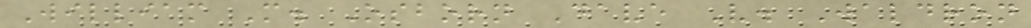William M. Osborn Dave V. Waldron
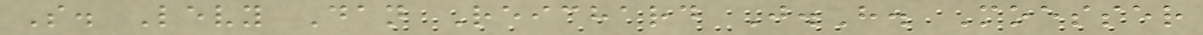S. Levy Dan Reichard J.H. Moesser
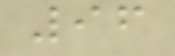96
